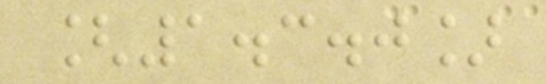[1.3.0]
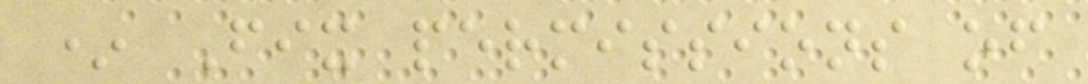* Fix permissions of
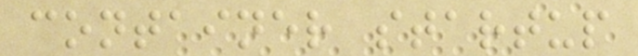container startup
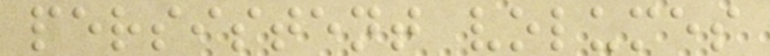persistent volumes
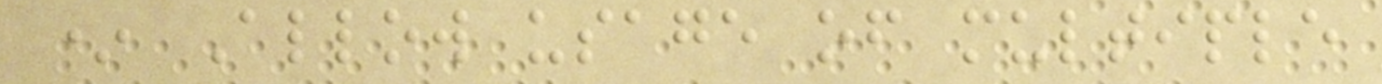* Allow usage of multiple
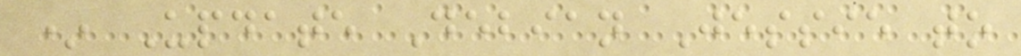* Update Debian Jessie to
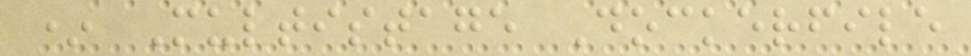* Multistage Dockerfile
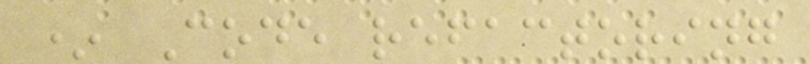* Code refactoring
